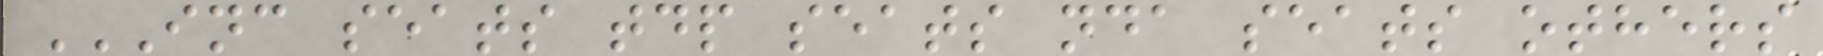INC SEATS TDP SEATS NDA SEATS OTHERS
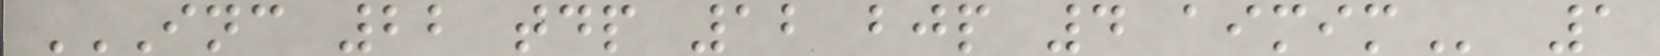INC 22 TDP 12 BJP 4 AIMIM 1
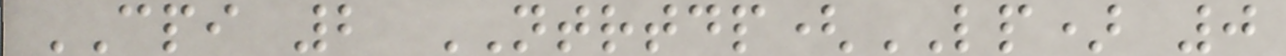CPI 2 NTRTDP(LP) 0
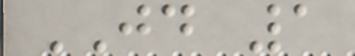JD 1
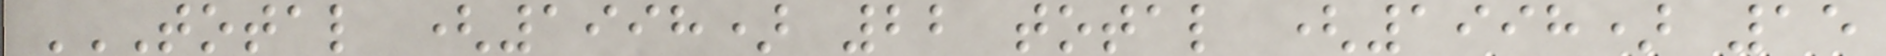TOTAL (1998) 22 TOTAL (1998) 15
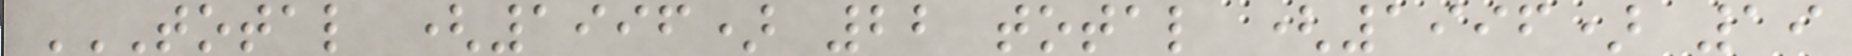TOTAL (1996) 22 TOTAL (1996) 19
